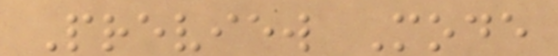Preview Mode
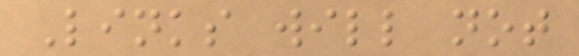Links will not
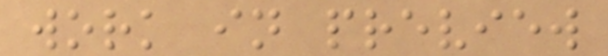work in preview
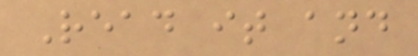Read it and
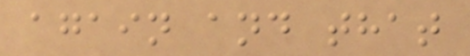again and that
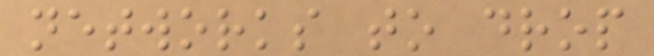networks to drop
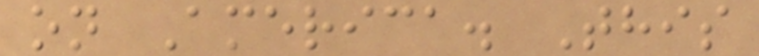on America. This
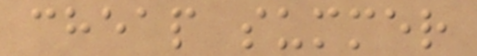cheap summer
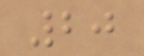20
